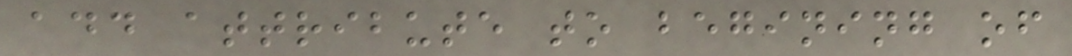add attribute to begining of
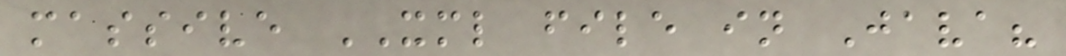massive XML file in Java?
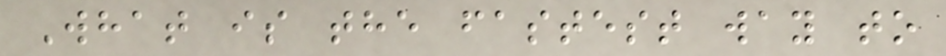What is the fastest way to
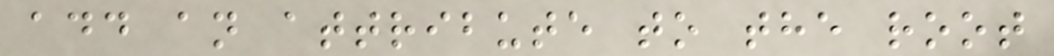add an attribute to the root
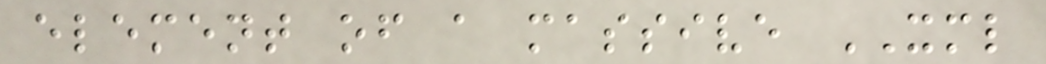element of a massive XML
